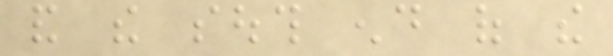and the south end of the
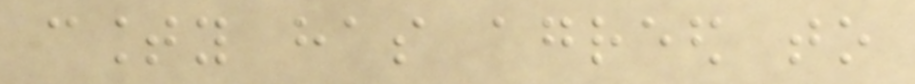county has agreed to
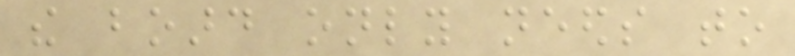the board only needs to
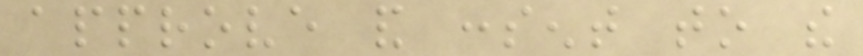approve and consent to the
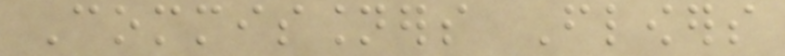Commissioners Flowers
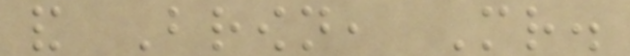and Brown, Mr.
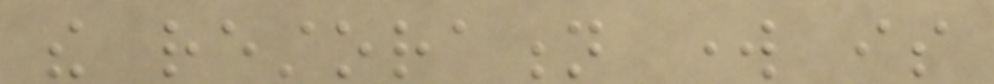the restoration work is
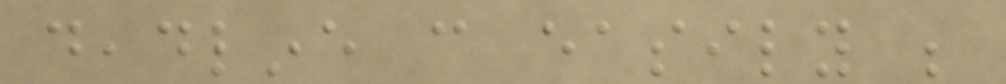deadline can easily be
